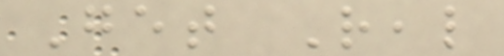Get Real
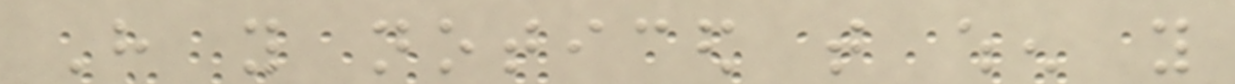Have you noticed that when you
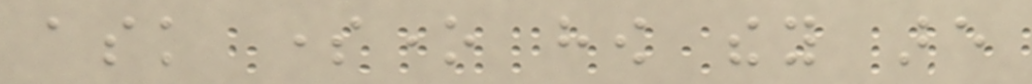ask someone how they are
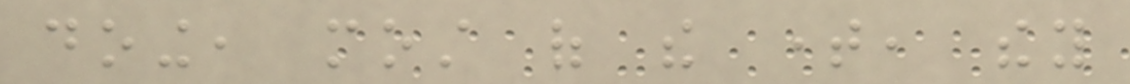doing, most of the time, they
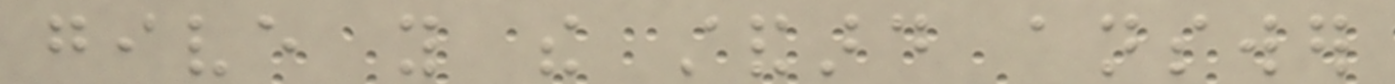give you the standard answer
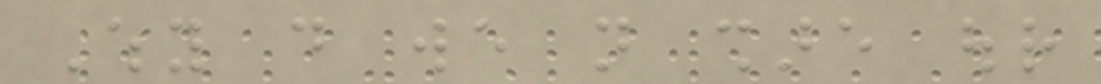Why do we not share our
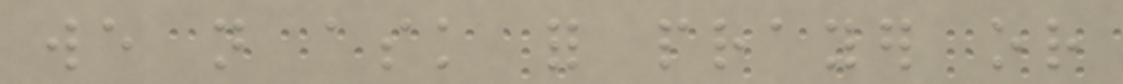we not ask for prayer or
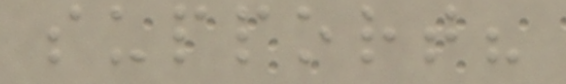support?
